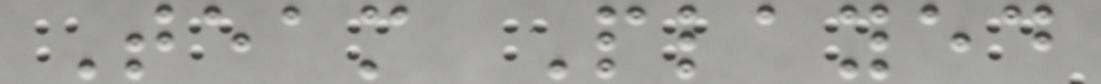Team Played
